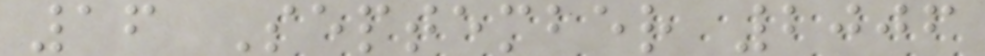16 September 2006
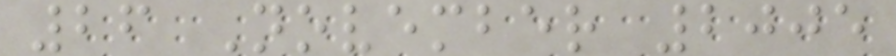26 November 2005
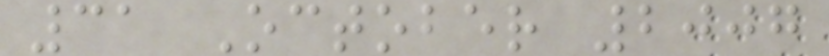31 October 2007
